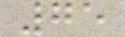75
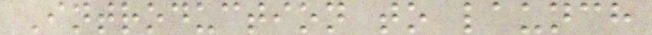Introduction to launch
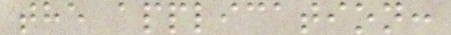the application:
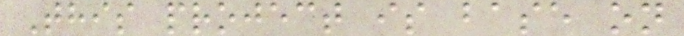This project is base on
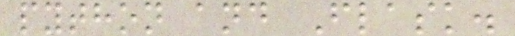python and Flask.
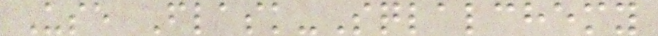Use Flask-Sqlalchemy
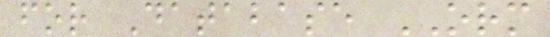for Database ORM
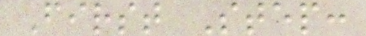First Step:
